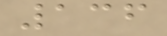136
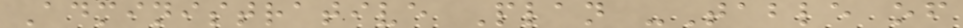Administrative Plan -Table of
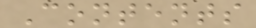Contents
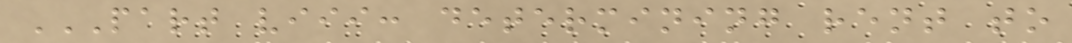PART VIII: DETERMINING RENT TO
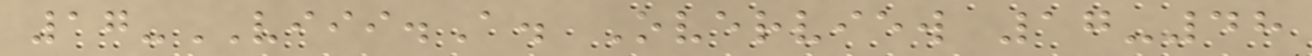17-VIII.A. Overview 17-48
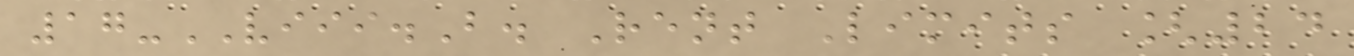17-VIII.B. Rent Limits [24
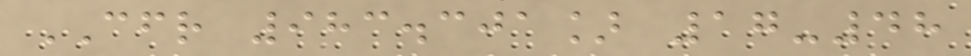CFR 983.301] 17-48
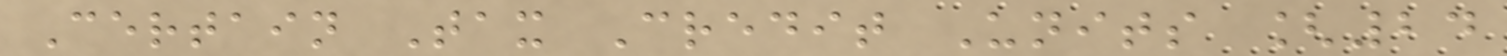Certain Tax Credit Units [24
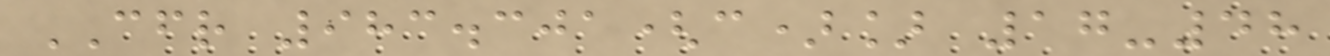CFR 983.301(c)] 17-48
